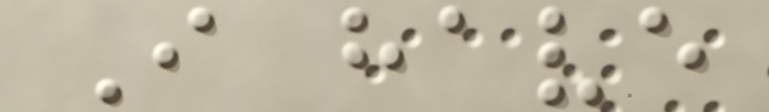I have
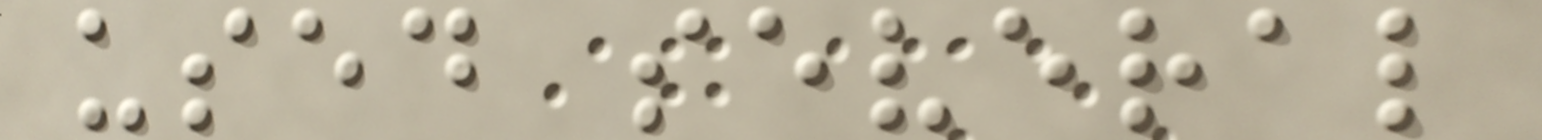used several
